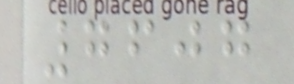7607
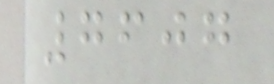7607
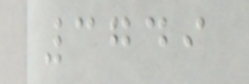3749
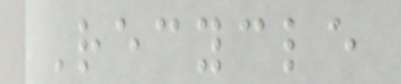Recycle
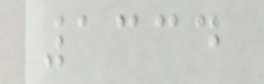1334
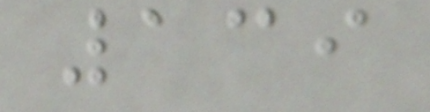139
